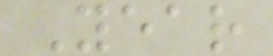Year
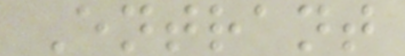Entrant
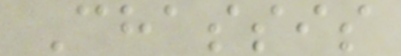Chassis
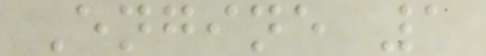Engine 1
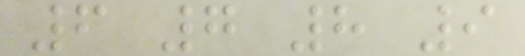6 7 8 9
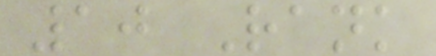10 Rank
